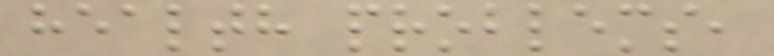health problems,
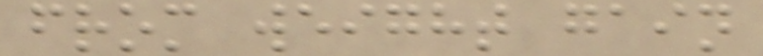from weight gain
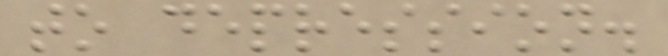to depression.
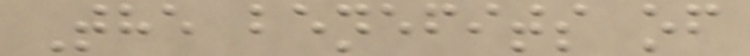The benefits of
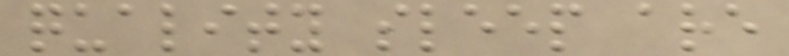quality sleep are
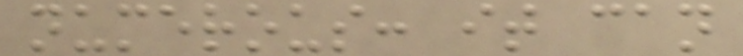numerous: it can
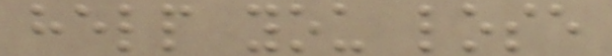help you lose
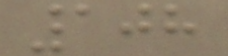108
